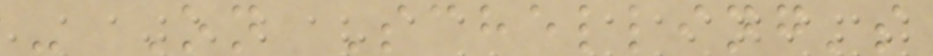- On Schelling's
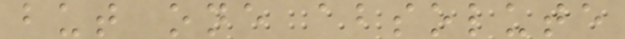but one absolute
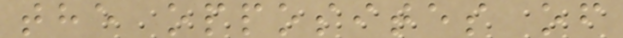the opposites of
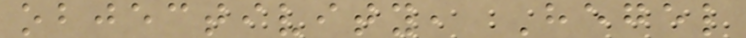objectivity, Hegel
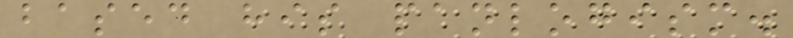based his panlogism.
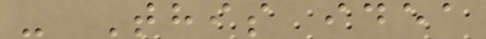- This idea
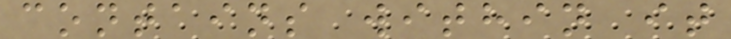contains within it
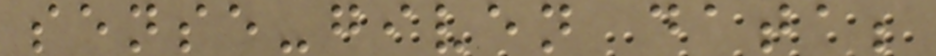sense-given data;
